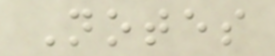Notes
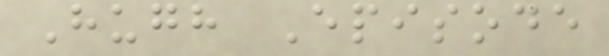Hugh Episode
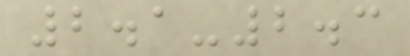2.1-2.3
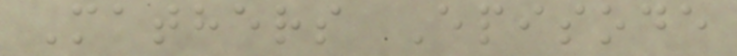Mathers Episode
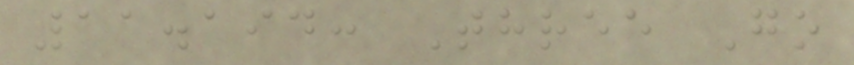11.194: Three Go
